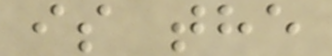is the
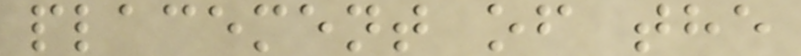placement of the
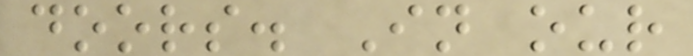doors. In our
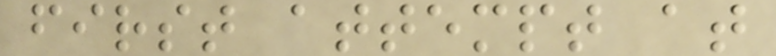first attempt at
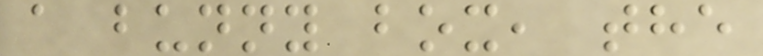a bunny box, the
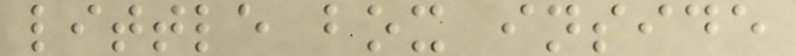little box inside
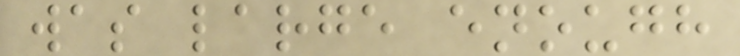was large enough
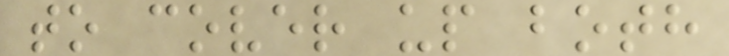to cover up both
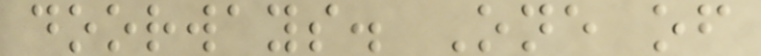doorways. One of
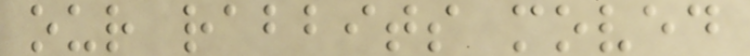our rabbits moved
